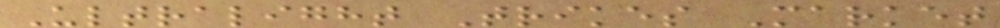Ultralight Trikes Market
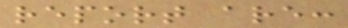report are:
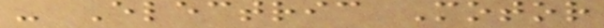- Electric Motor
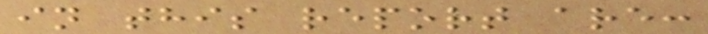in this report are:
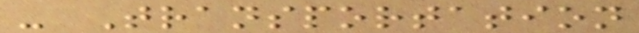- Transportation
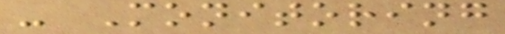- Monitoring
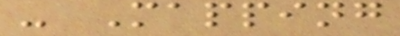- Mapping
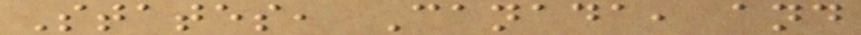States, Canada, and
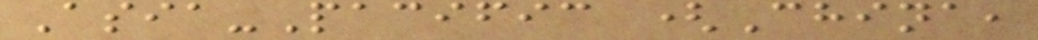Asia-Pacific (China,
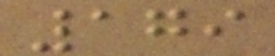179
